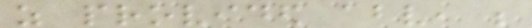as provided above, be
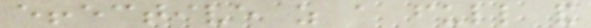effective as a full and
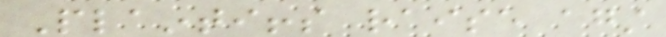Plaintiffs raise against
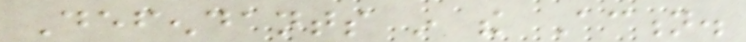Defendants in the Action.
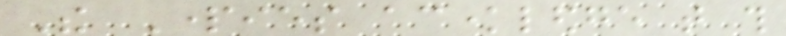The Parties acknowledge that this
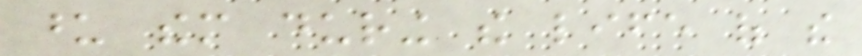upon them during the life of the
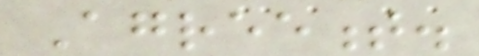Agreement.
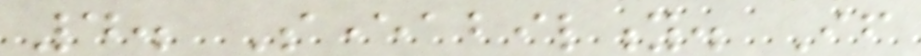4. Severability. If
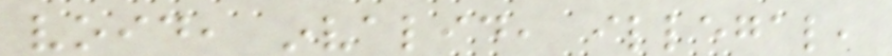void, invalid, illegal,
